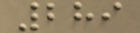289
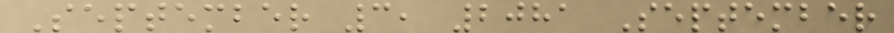September 3, 2081 September
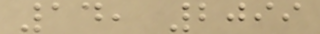14, 2099
